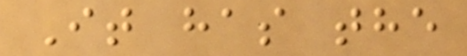It has the
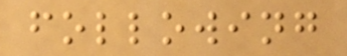following
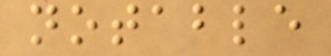notable
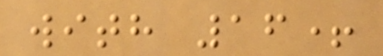with 16+
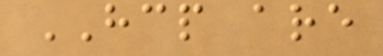HCP are
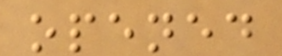opened
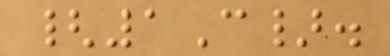{1C}.
